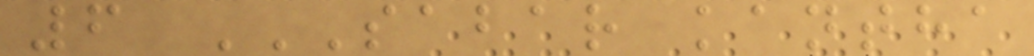6 SABAR KANTHA
